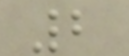2
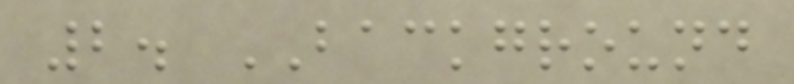2. BACKGROUND
